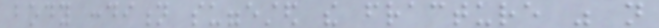body condition suggested the fracture was not
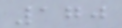170
